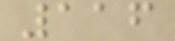116
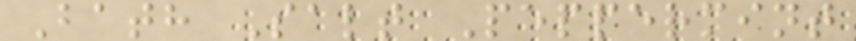Bath Salt Peppermint
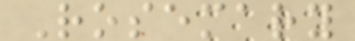Rosemary
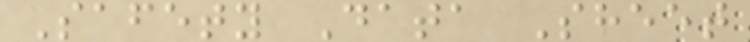Safety Data Sheet
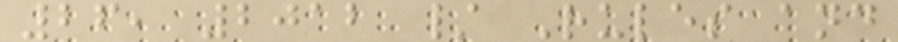26, 2012 / Rules and
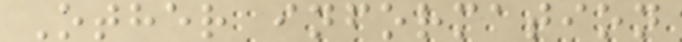Other information
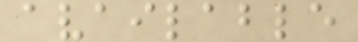available
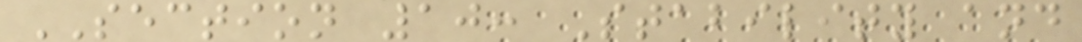SECTION 10: Stability and
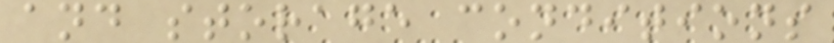and storage conditions
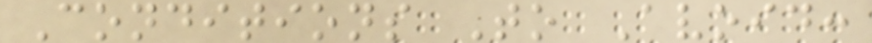Conditions To Avoid:
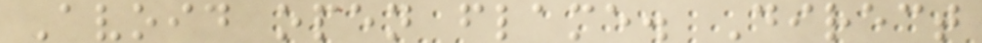Avoid open flame. Direct
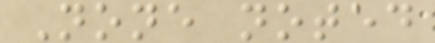None noted
